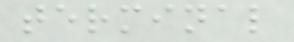terminal
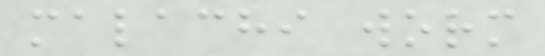malachi worm
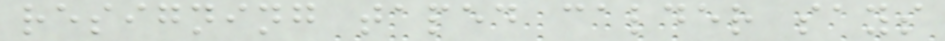resigning taped calder says
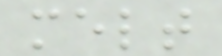melt
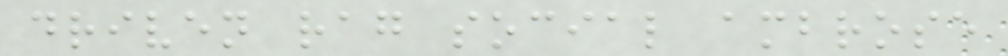driven rag social ambrose
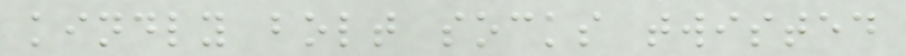kindly bolt socks twisted
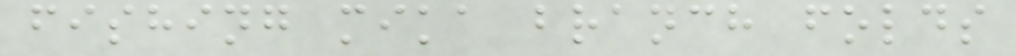fishing mika branch folds
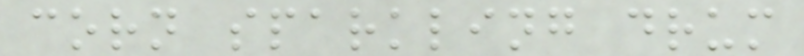corn sparkling drum
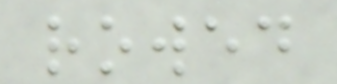rowed
